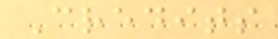Credits
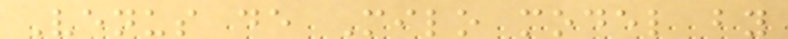Venus de Milo model by
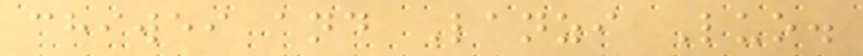chiwei and Lanzi Luo.
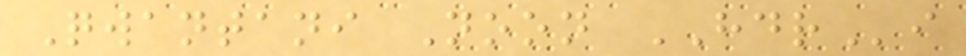Qwantani Noon HDRi
